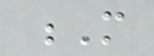M
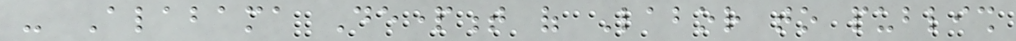- Alabama Department of Labor to publish
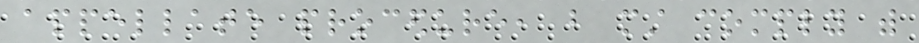appellate procedure, but must comply with
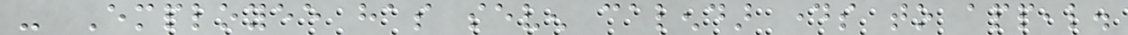- Employee has seven calendar days to appeal.
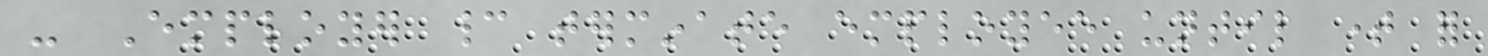- Employer cannot terminate employee until time for
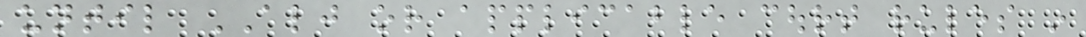until ALJ or applicable court rules in
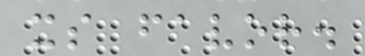its favor.
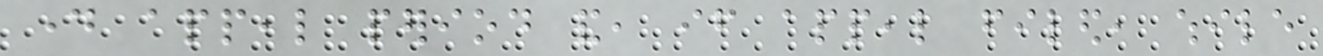day appeal period and, if appeal filed, while
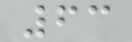63
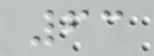63
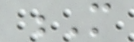M
